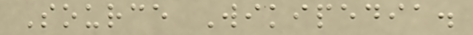Source Wikipedia.
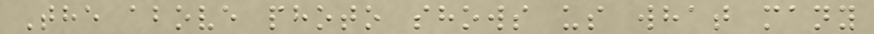The above photo shows us what many
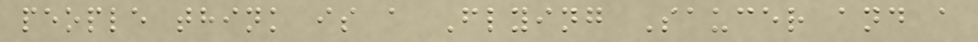people think is a Flying Saucer and a
